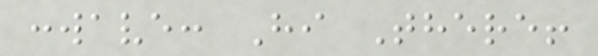:wave: Hi There!
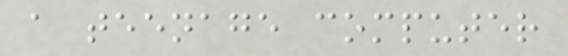a teenage computer
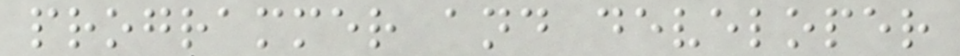programmer and developer
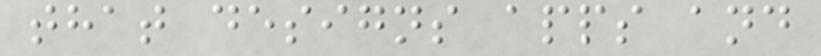that designs apps and
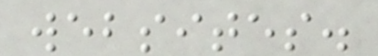websites.
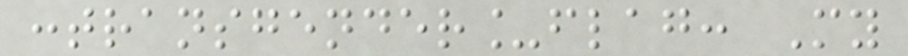:transgender_flag: My
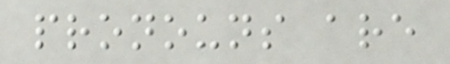pronouns are
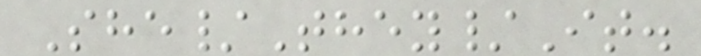She/They/It.
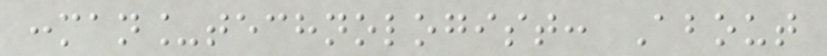:man_technologist: About
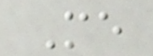Me
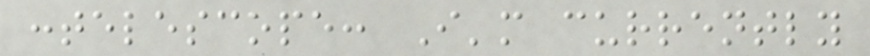:telescope: I'm currently
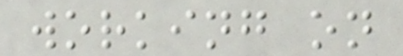working on
